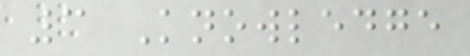3 Knowledge
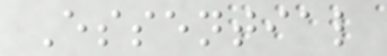Essential
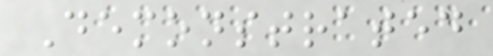Demonstrated
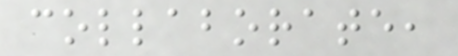collaborate,
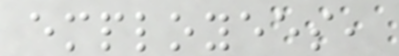employees,
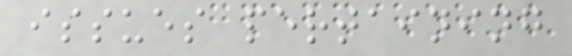issues pertaining
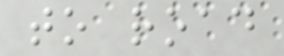to road
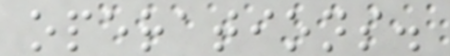operations.
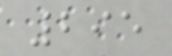295
